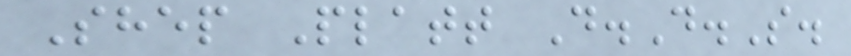Shep Platt D.D.S.
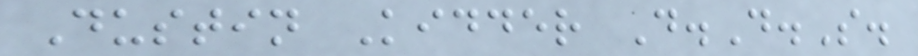Dustin Kidder D.D.S.
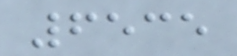6535
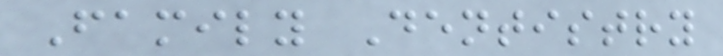Family Dentistry
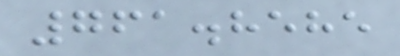761.8585
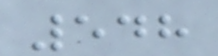548
